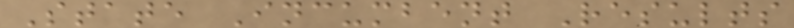State Incumbent Results
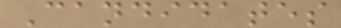Candidates
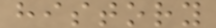history
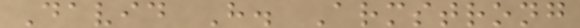David H. Armstrong
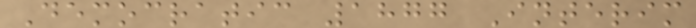Democratic 1877 Interim
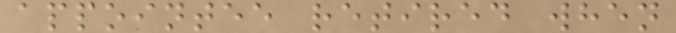appointee retired when
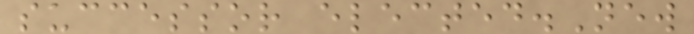successor elected.New
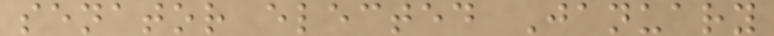senator elected January
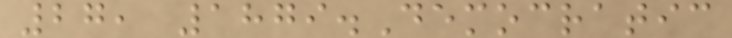27, 1879.Democratic
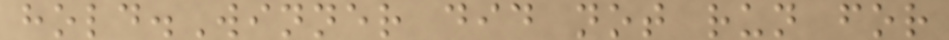hold.Winner did not run for
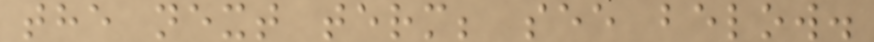the next term; see below.
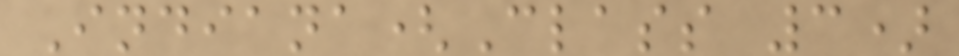Indiana(Class 3)
